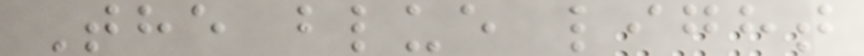The blue light
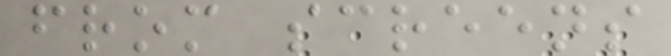from screens
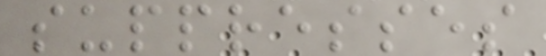suppresses
